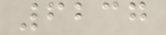6237
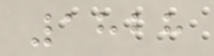1828
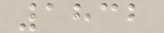1832
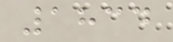1834
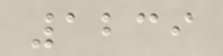1239
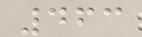463
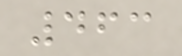463
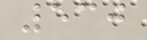530
